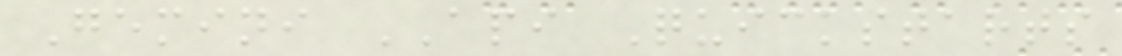Gemini API Quickstarts
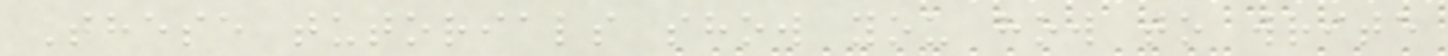These tutorials show you how to write
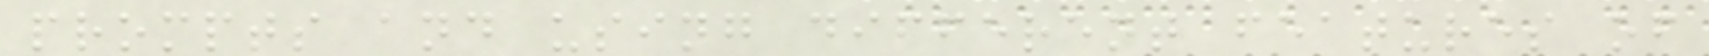prompts and using different features of
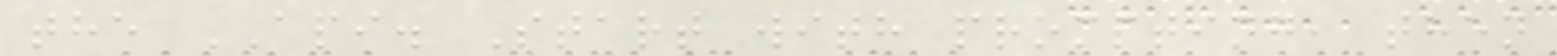the API. Start with prompting, then
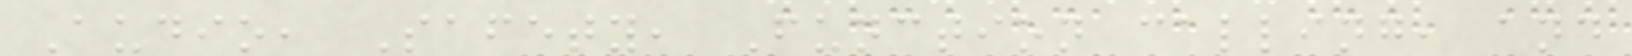Audio, Safety, Function calling, and
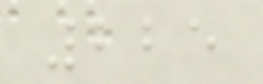225
